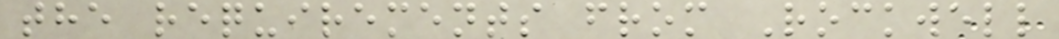the requirements from Rockwell
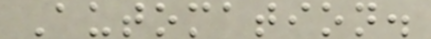Automation.
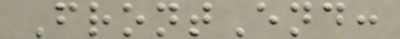FrontEnd:
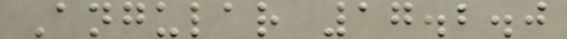Angular 17.2.0
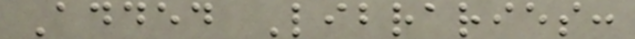Added Libraries:
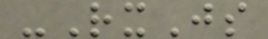-RxJs
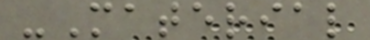-Material
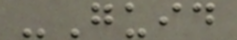-Guid
